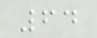64
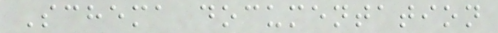Schema documentation
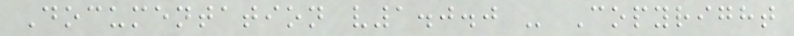Documentation v1.0.0 - Copyright
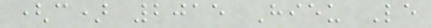(c) 2015 Hieu Le
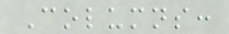Columns:
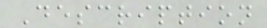Description
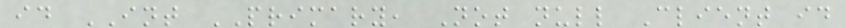id INT PRIMARY, Not null Client id
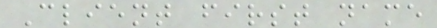Client first name
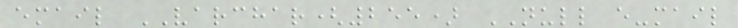email VARCHAR(255) NULL e-mail
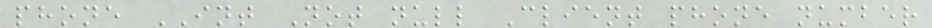phone INT Not null Client phone number
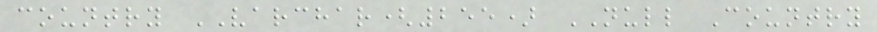country VARCHAR(255) NULL Country
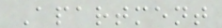Apartment
